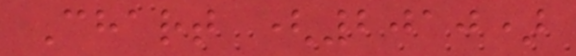Chart (2010)
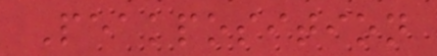Peakposition
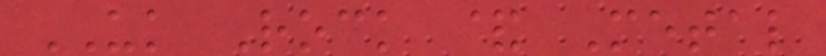UK Rock & Metal
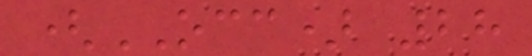(OCC) 28
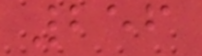256
